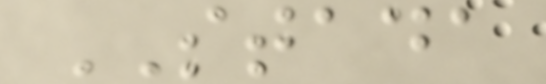STADA
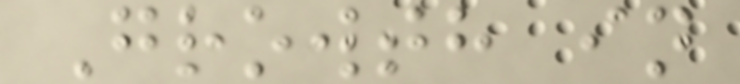Growth in
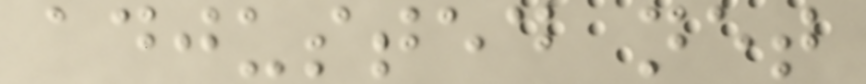adjusted net
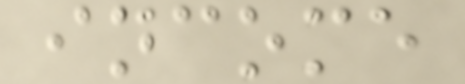income
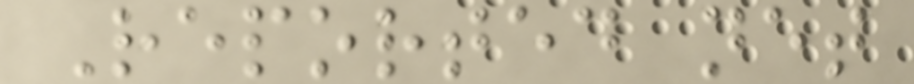Reported net
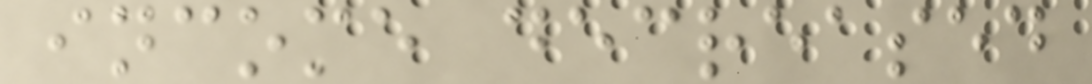income decreased
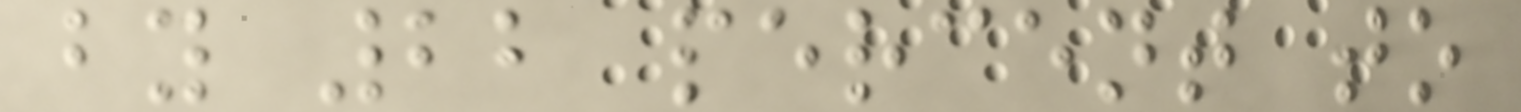by 22 percent to
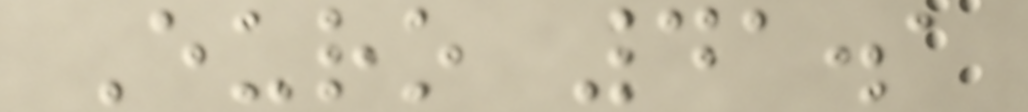Euro 41.1
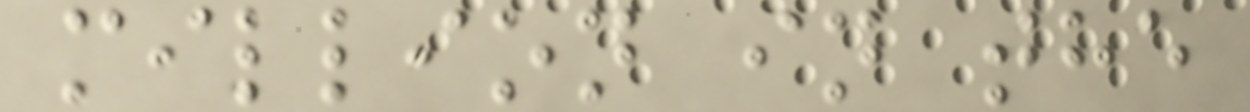million in the
